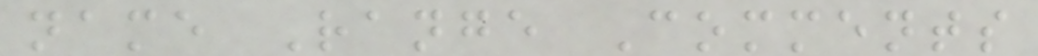name Range Comments
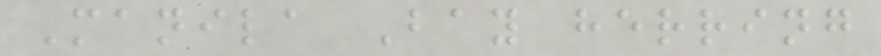Manila Bay herring
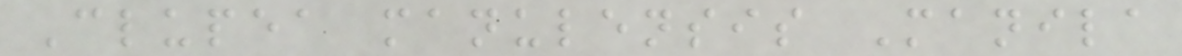Clupea manulensis Manila
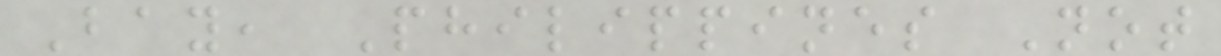Bay, Philippines Not
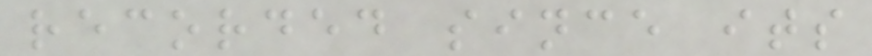recorded since its
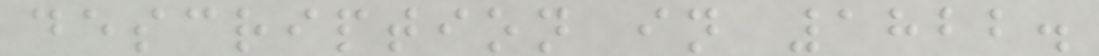description in 1822.
